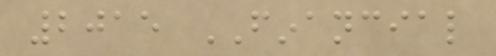2015 FINANCIAL
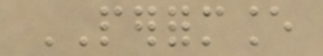PERFORMANCE
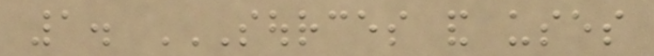1. SOURCES AND USES
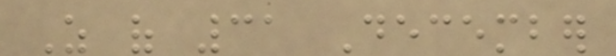As of 31 December
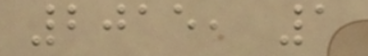2015, 1
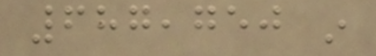687,750 in
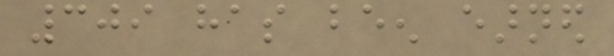309 has been earned
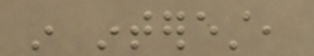in interest,
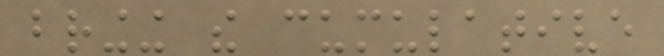bringing the cumulative
